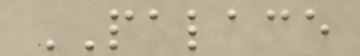PALACE
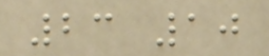23 10
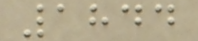1844
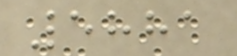5881
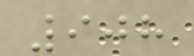908
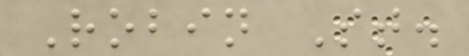Robin St.
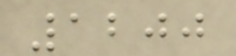1200
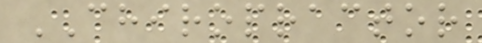CHIROPRACTOR
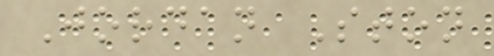Jordan Ston
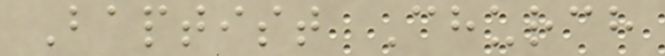Baptist Church
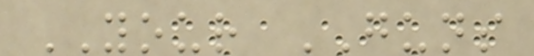YOUR GUNS
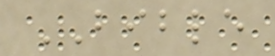BIBLE
